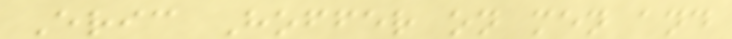Eric Hoffer on men and
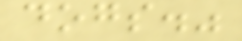dogs."
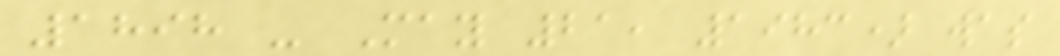1898 - May 21, 1983) was
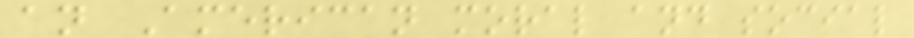an American moral and social
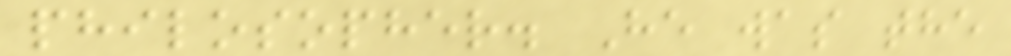philosopher. He was the
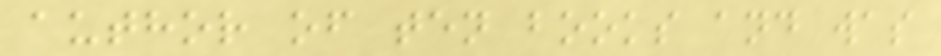author of ten books and was
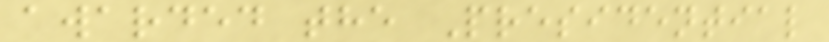awarded the Presidential
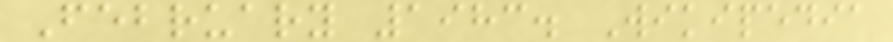February 1983. Wikipedia
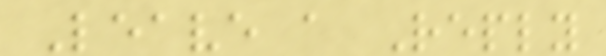Leave a Reply
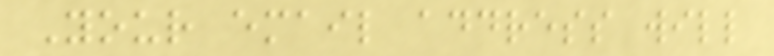Your email address will
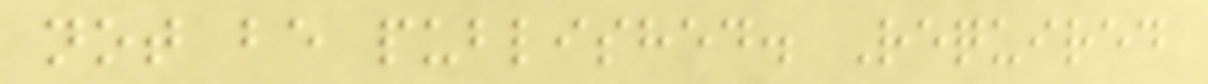not be published. Required
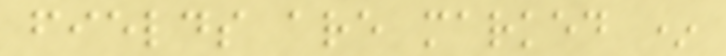fields are marked *
